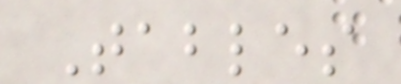Tables
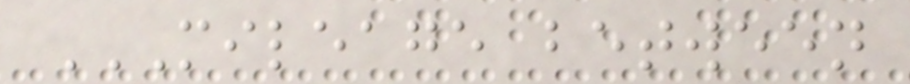MILEAGE BETWEEN
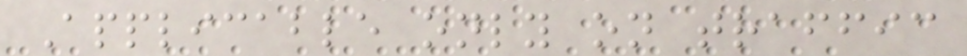Applicable only on traffic
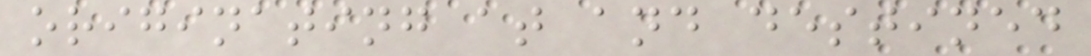originating at and destined
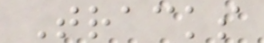Tracks
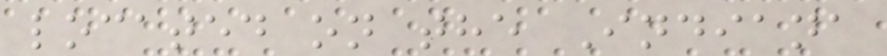located on the Indiana
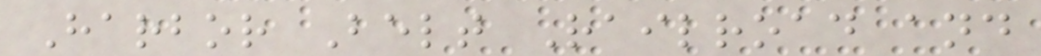Harbor Belt Railroad and
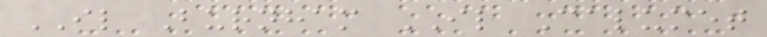IL Burnham IL Calumet
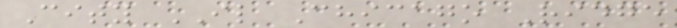City IL Chicago Ridge
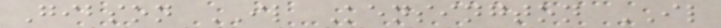Gibson IL Kensington IL
